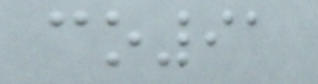co91
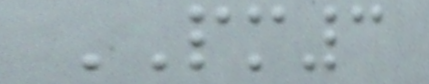PM3
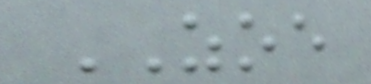ZOE
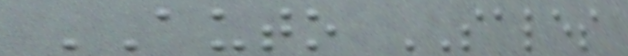AUTO SALES
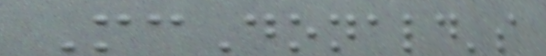McDonald's
